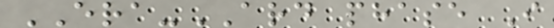ERA-ARD phase I
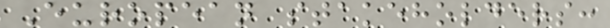European stakeholders:
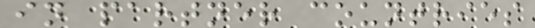in partner countries
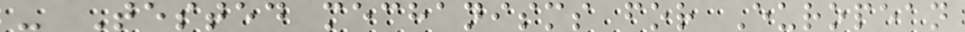- Tested mechanisms for European
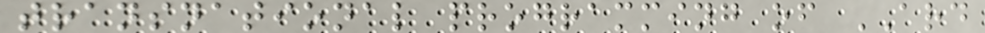transnational programming of ARD
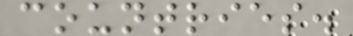countries.
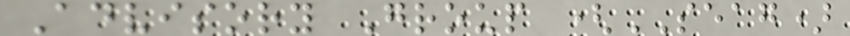Advisory Group (SEAG)
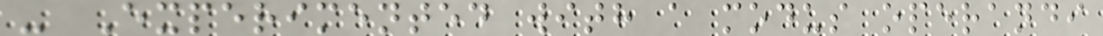- Experimented with a modus operandi
